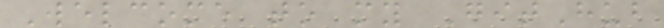Welcome to my GitHub
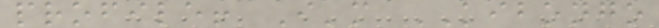profile! I'm KIBONGO
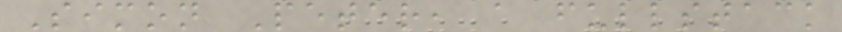Simon Peter, a fullstack
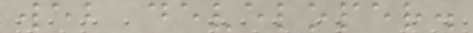web developer.
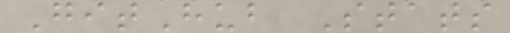GitHub Stats
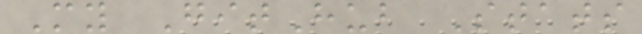My GitHub Stats
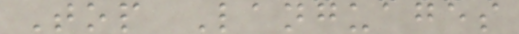Top Languages
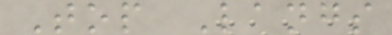Top Langs
